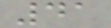41
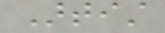Artist
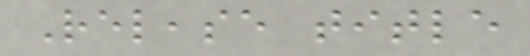Release title
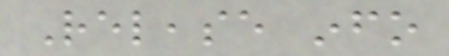Release info
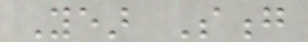Year Song
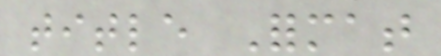title Format
